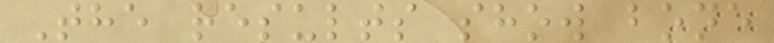The results show bone
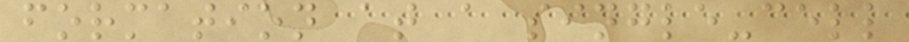formation at a single-cell
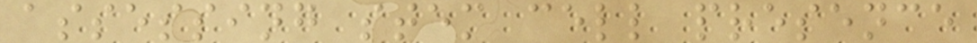assessing stem cell presence
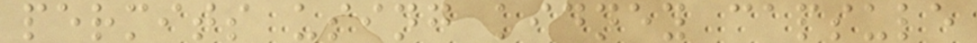permits using kidney capsule
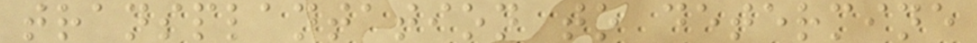transplantation to determine
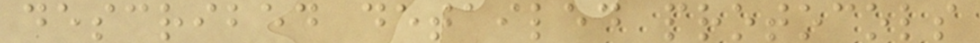described detailed protocols
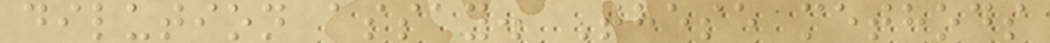dilution assay. These methods
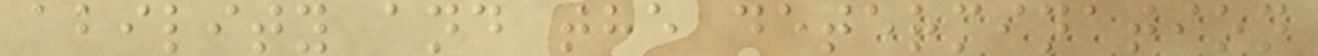ability and the determination
